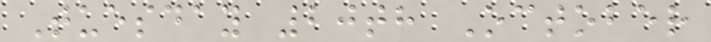Tuesday 20th October
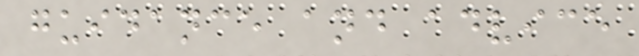guidance and advice
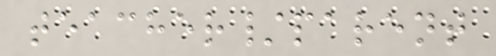teacher/parent
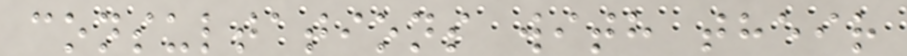consultations with their
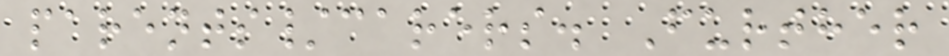parents/carers. Further
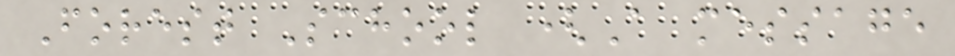Forest School (A message
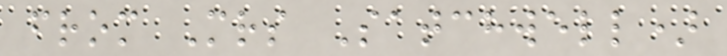from Mrs Satchwell)
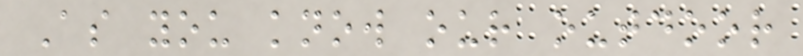As you know our outdoor
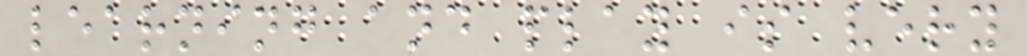learning and play is very
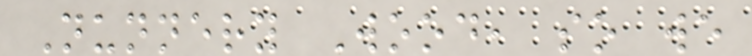Nunnery Wood, so we
